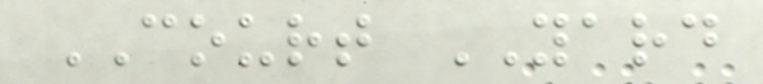COURT YARD
